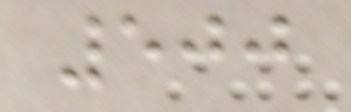500
